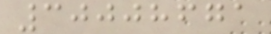30008671
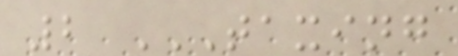2 TAXING
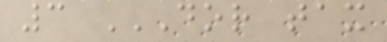3 DOR TAX
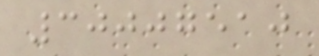30007510
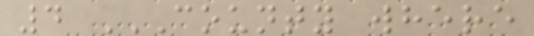4 COUNTY WHERE
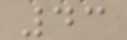43
